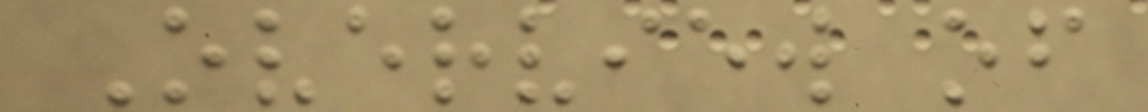Overview of
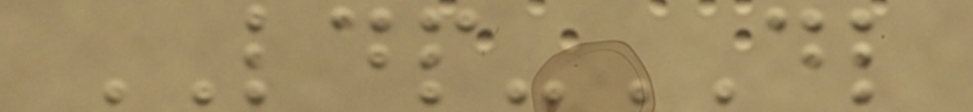LDP-DL
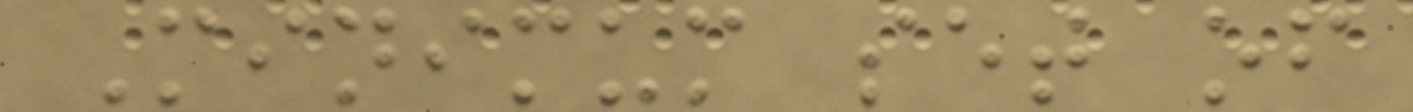Minimum set of
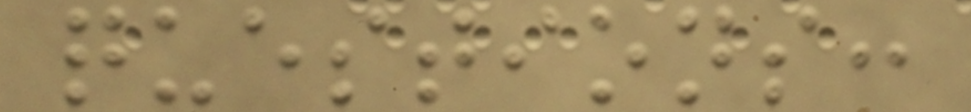questions:
